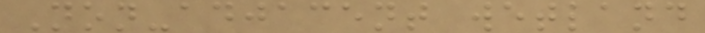Non-adjacent wetland
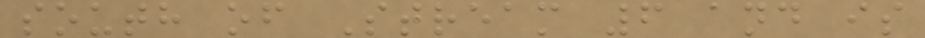south of Stream 6 and is
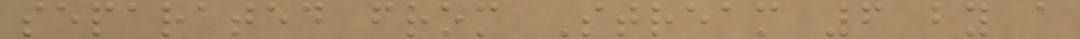separated from Stream 6 by a
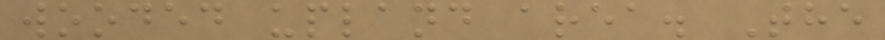wooded upland area. The
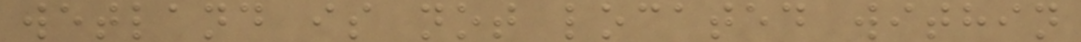wetland is not located within
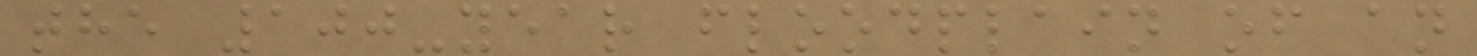the 100-year floodplain of an
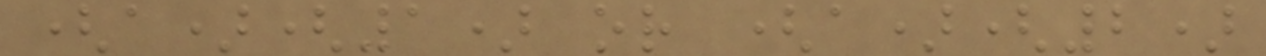(a)(1) or (a)(2)
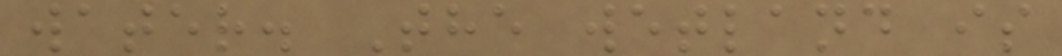water. The wetland is
